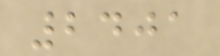2401
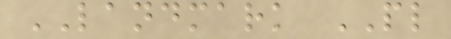LANDMARK PL
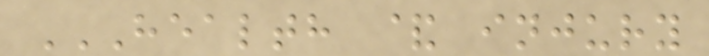HEALTH & INJURY
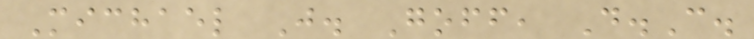Michael J. Goff, D.C.
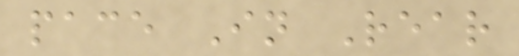pace In Rear
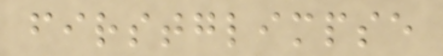firstglimpse
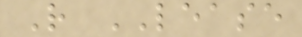R LEASE
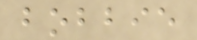bobbie
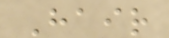Hair
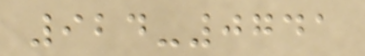924-0741
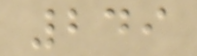249
